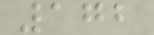172
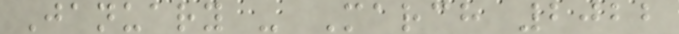January - March 2022
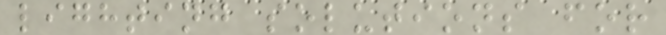lighting solutions for
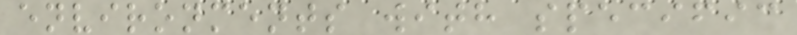environments with specific
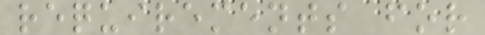requirements for
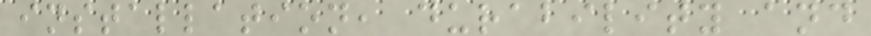installation, durability and
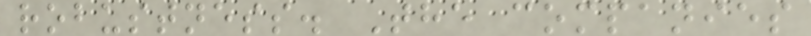robustness. The companies
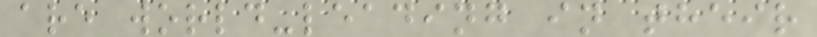are world-leading in their
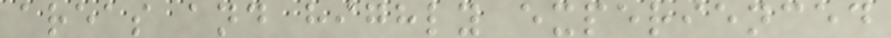areas and highly experienced
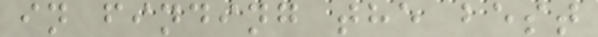in finding the best
